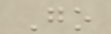Go
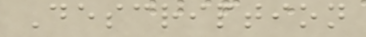Description
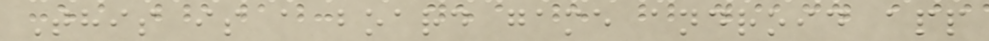This is a board game android app
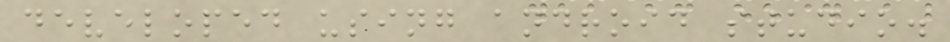developed using android studio.
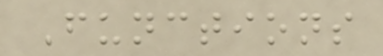Functions
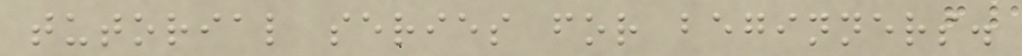tutorial series for beginners.
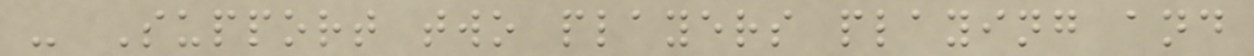- Support two players playing and
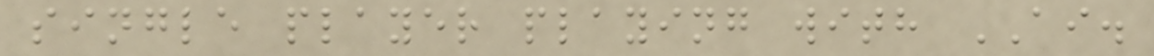single player playing with AI.
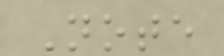Note
